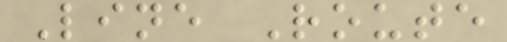Line Route
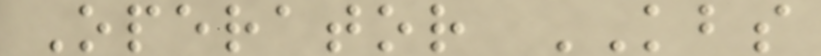Operator KBS
